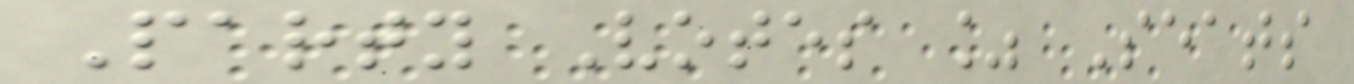Party Votes % Seats
